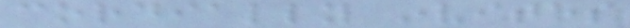cordially invites
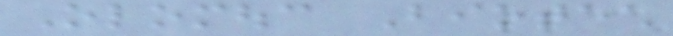Olomouc Biotech
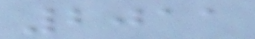2011
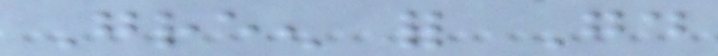Green for Good
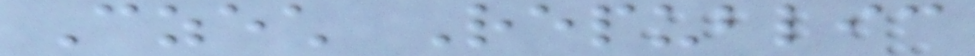Czech Republic
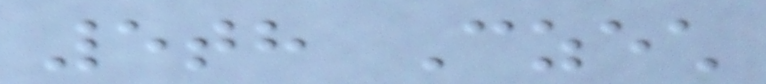5th Czech
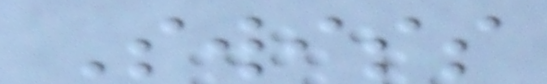Swiss
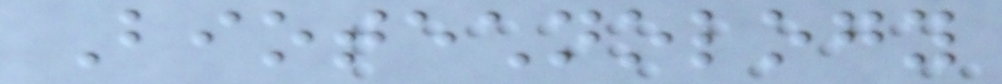Biotechnology
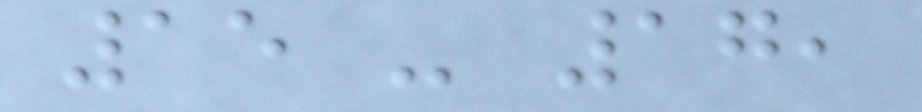15 - 17,
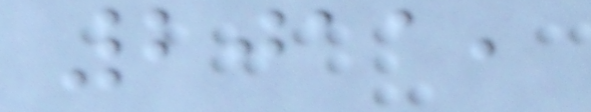2011,
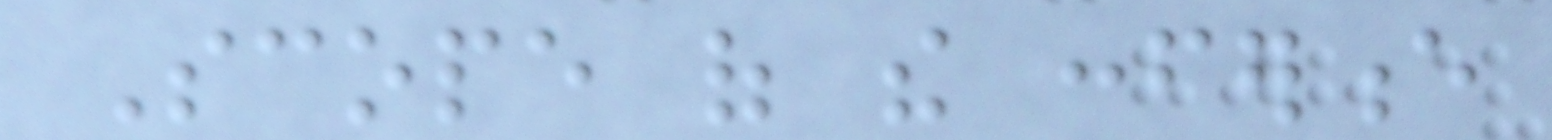Scope of the conference
